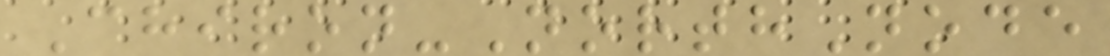Chiron-NorthNode
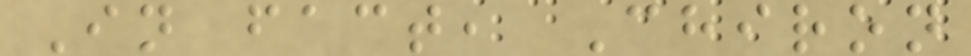In fact, Chiron
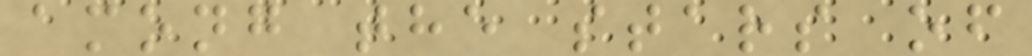among the stars of
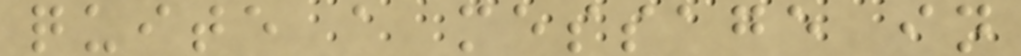quite a message in
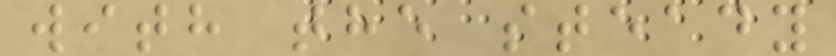with the steady
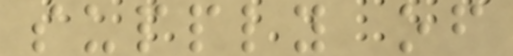supply of
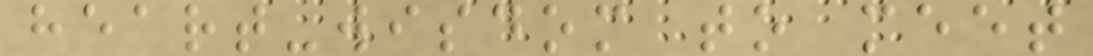heart-wisdom to meet
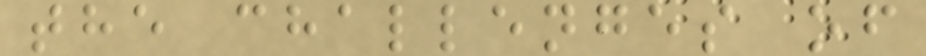the challenges of
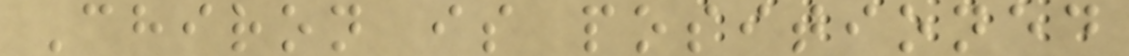Chiron is positioned
